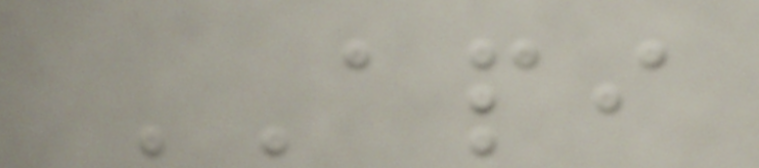API
